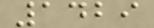1429
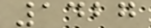1427
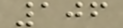106
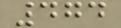474
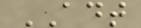ADT
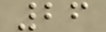26
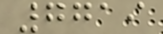7719
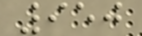950
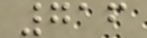716
